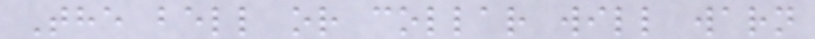The bell or collar will warn
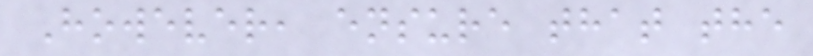However, ensure that the
